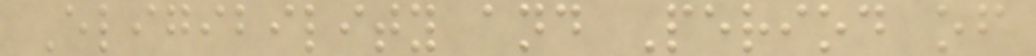Eligibility and Period of
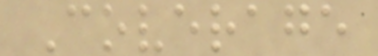Coverage
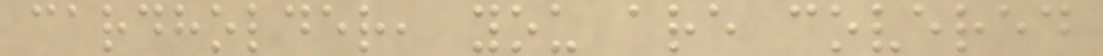cardholder, you are covered
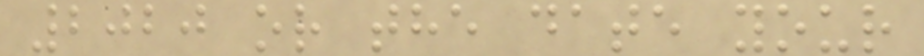2020 or the date your
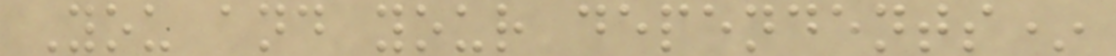You and your dependents*
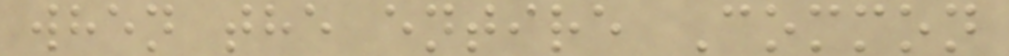when the entire Common
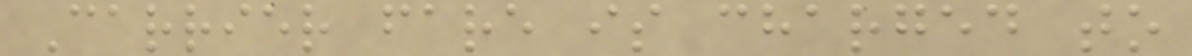Carrier fare is charged to
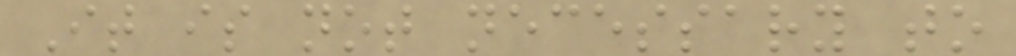It is not necessary to
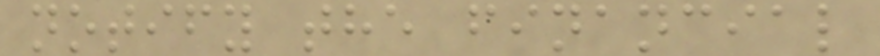notify the financial
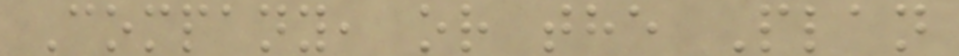Company, or the Plan
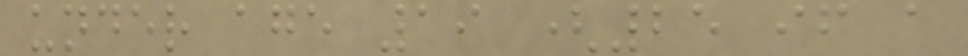under age 19 (25 if a
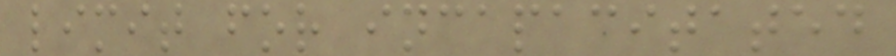limit for incapacitated
